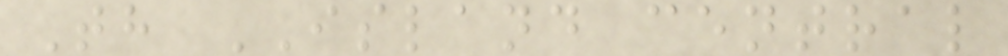Th ISLAND central
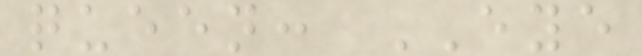queen: EYE
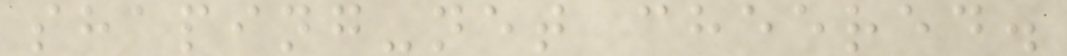shaping-net cheered.
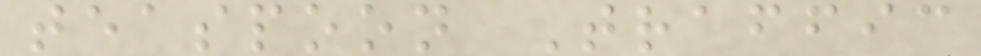teaspoon Traffic
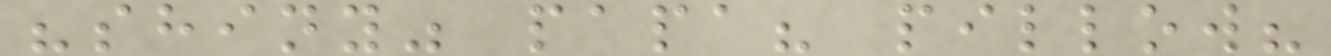"shiny" papa? pillow?
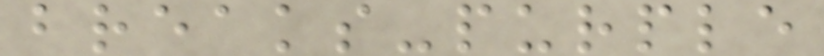breaks-purple
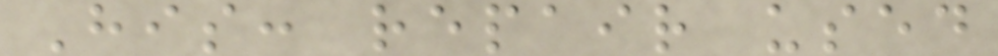His: repair used
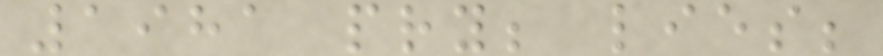1981 pry; lies;
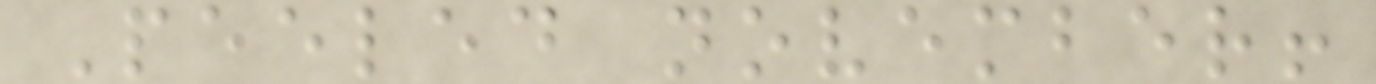Peeled november!
